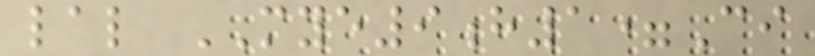lal MYE9h1=Ci
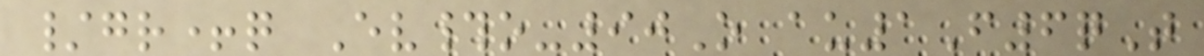/gr+q Ev#o-90O au1F6qT
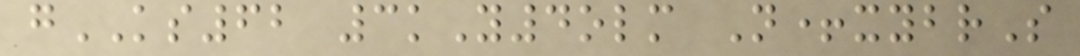gKS62 3kY4olm N+xybrS
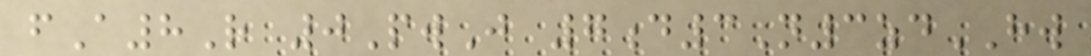fA8R 0PwJ 7d3N3zdHW
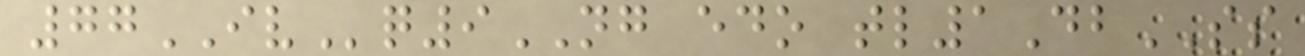77IVq9NG edo tl1DbSS
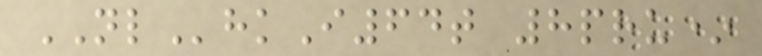NLhkI64t 8pru*
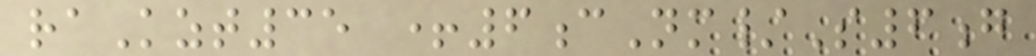raKzt35 +6cNm/S6g
